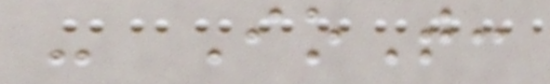- IoT:
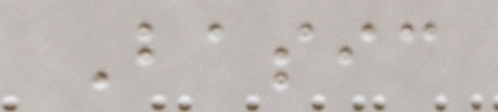Basic
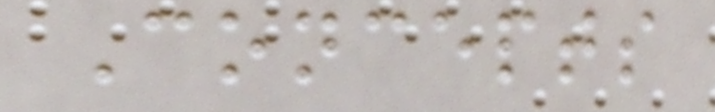Concepts
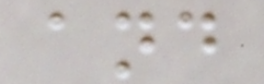and
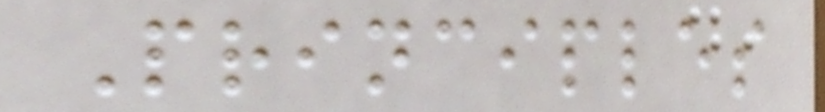Principles
